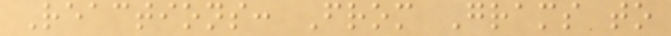Reactions: From Grams to
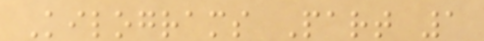Kilograms Part 1
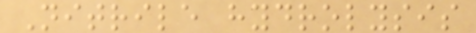Nitrile hydrolysis
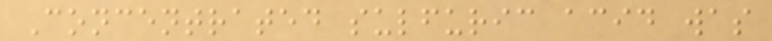Concentrated sulfuric acid was
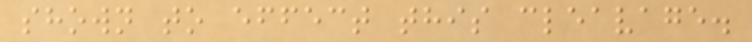shown to effect this cleavage.
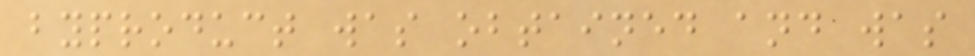byproduct was obtained and was
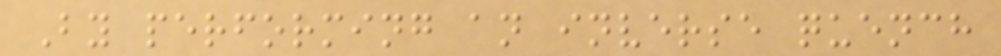By performing an inverse quench
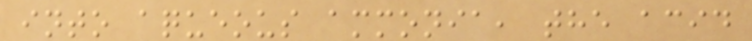into aqueous ammonia, the acid
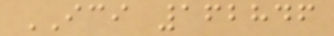ICI 162846
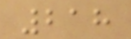218
